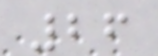26
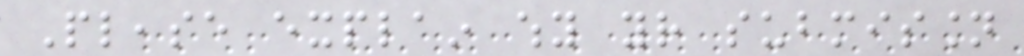Please explain why your submission
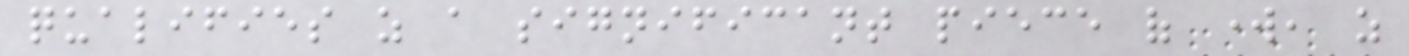qualifies as a significant piece of work, as
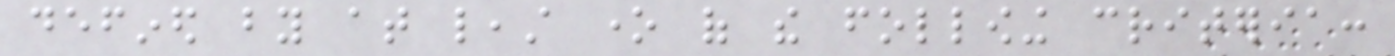defined by at least one of the following criteria:
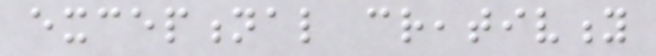exceptional creativity
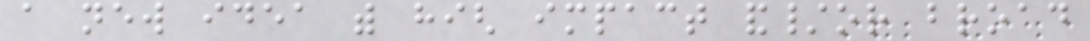a new idea with high impact and/or broad
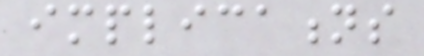implications
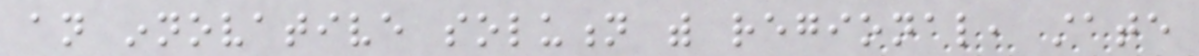an innovative solution with regional, state
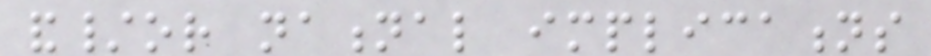and/or national implications
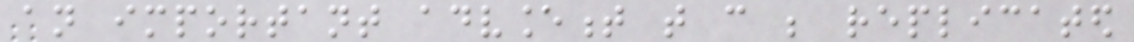an important advancement that can be replicated
